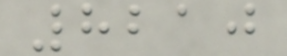8210
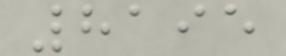8195
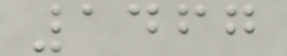1467
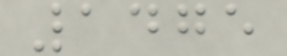1475
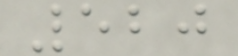520
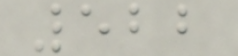522
